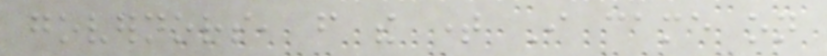governors, from the time I came on
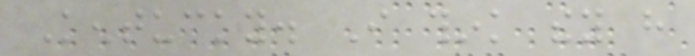Kentucky. I think they have
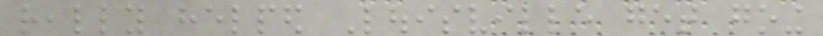really helped Louisville get going
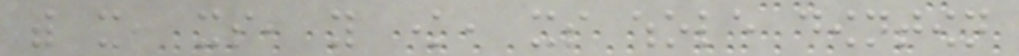with it, its, you know, its whole downtown
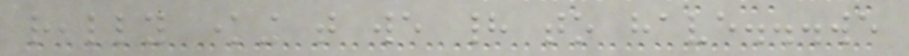really knowing that we had to have...we
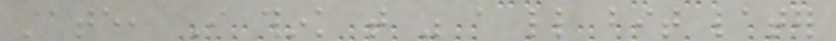state, I think that was a little bit later
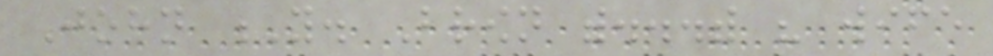John Y. Brown with...with his wife
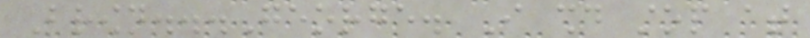Brown...George. I should stop at
